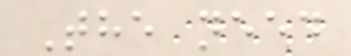The need
